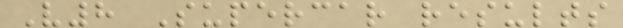V8 Supercar results
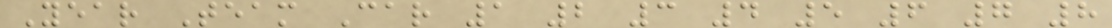Year Team Car 1 2 3 4 5 6 7 8
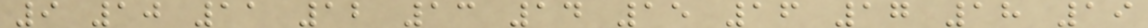9 10 11 12 13 14 15 16 17 18 19
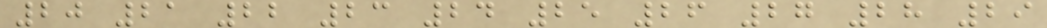20 21 22 23 24 25 26 27 28 29
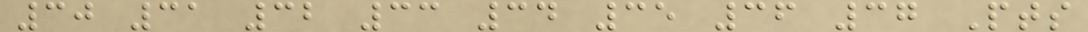30 31 32 33 34 35 36 37 Pts
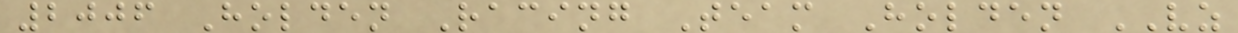2006 Holden Racing Team Holden VZ
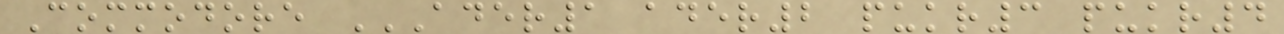Commodore ADER1 ADER2 PUKR3 PUKR4
